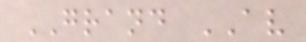GRAND AV
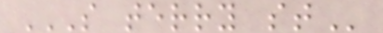S TERRY ST
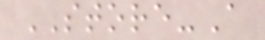STORE-A
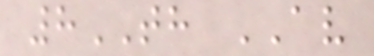8TH AV
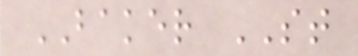BAKER ST
